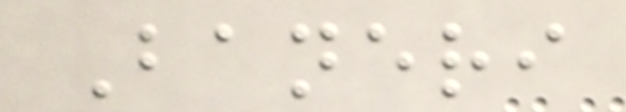Baneri
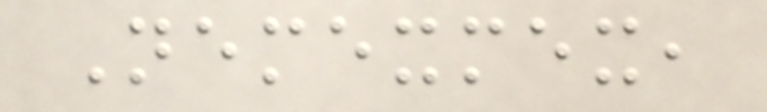Nemexmex,
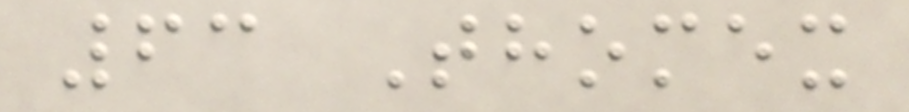63 Thomex
